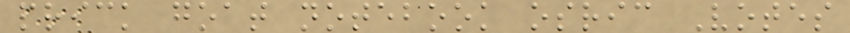prick goat notebook osric Votes
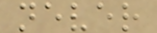never
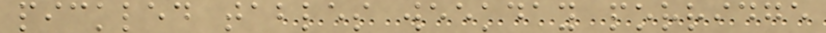pickled tables weekday porridge
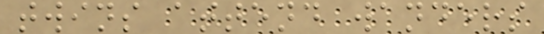twins attend wanders
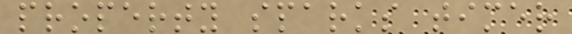property sparks timer
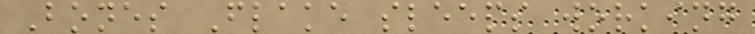Bones Flake sleeps working
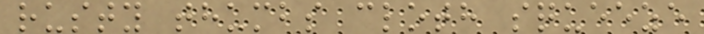rusty thumbs cloth squeeze
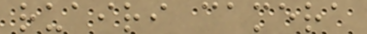ruairi camera
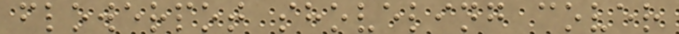flowerpot shoveling cover
